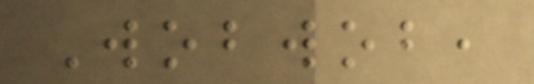Wobwob,
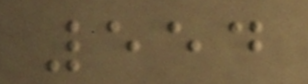554
